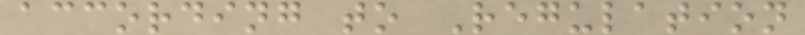according to Regulation
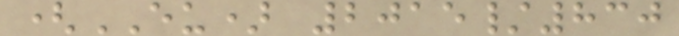(EU) 2015/830
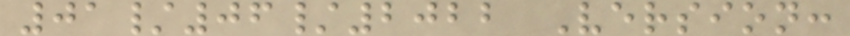01/06/2022 Version:
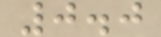0.0
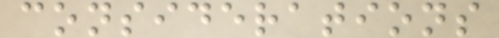considerations
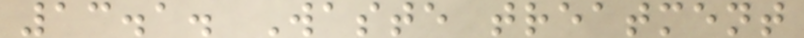13.1. Waste treatment
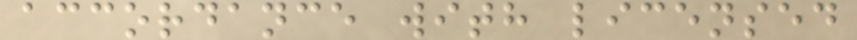accordance with licensed
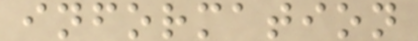information
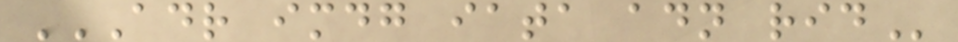ADR IMDG IATA ADN RID
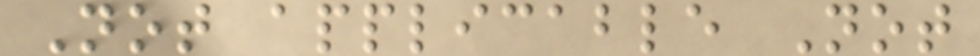Not applicable Not
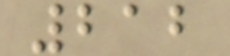212
